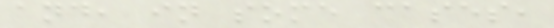and, in some cases,
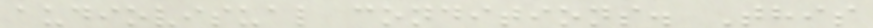audiovisual conditions. This
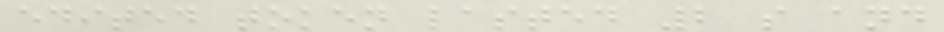edited token lasted 2 s and
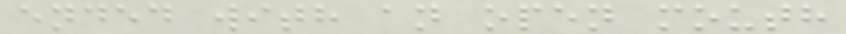ended with an open mouth
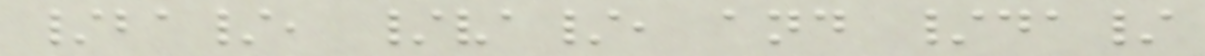/ba/, /va/, and /da/
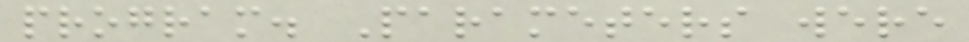program. Parameters were
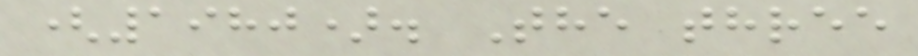(1980). The three
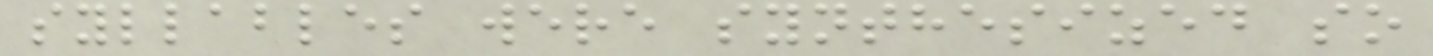syllables were synthesized so
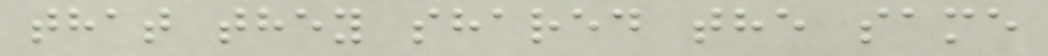that they shared the same
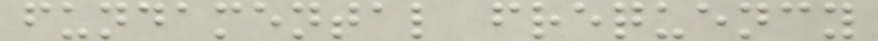fundamental frequency
